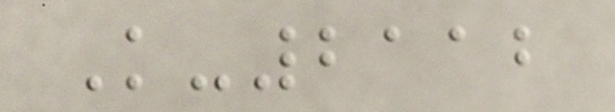K-2112
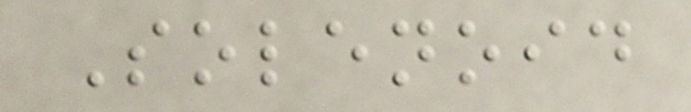Solenoid
